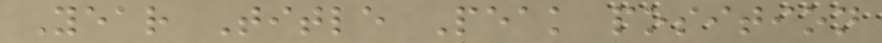Year Title Peak position
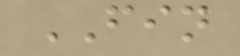FIN
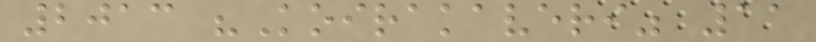2013 "Koirakaveri" 11
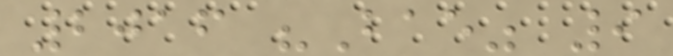2016 "Bae" 9
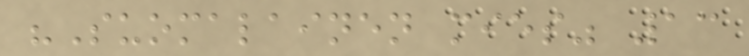"Suomalainen mies" 13
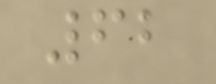62
